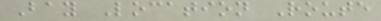Bay Location Route
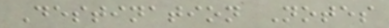Destination Notes
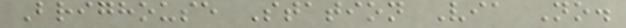Brighouse Station Via No.
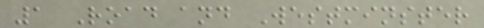1 Road and Westminster
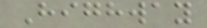Highway
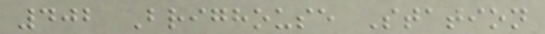402 Brighouse Station
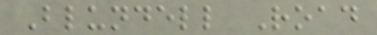Blundell Road
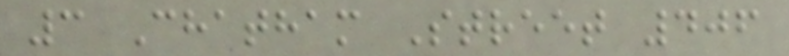3 Chatham Street 406
